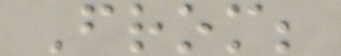From;
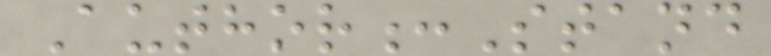Author:Stand
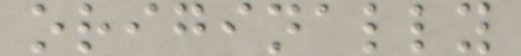originally
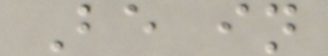Be in
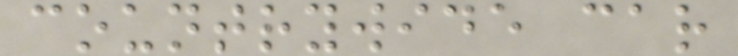countrywide car
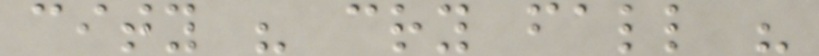city " cry fall "
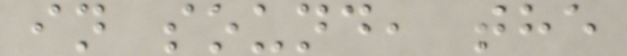in sound, the
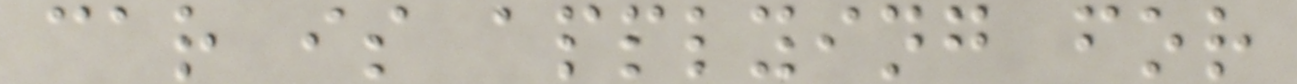car is applying for
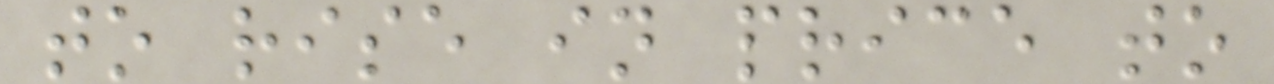to rise in price to
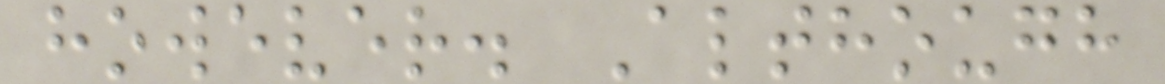however. Although
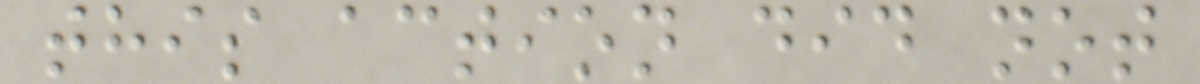this action did not
